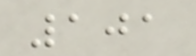101
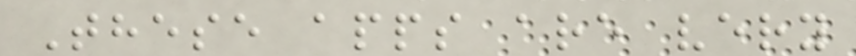These apps are very
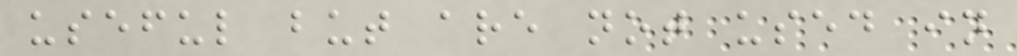useful but are not used in
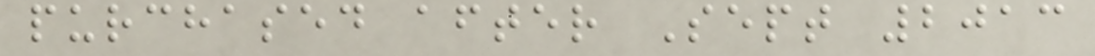purchased after Sept 2013
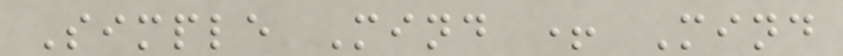Simple Mind + Mind
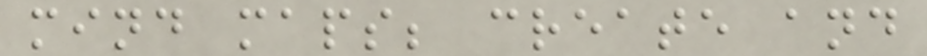mind maps; create and
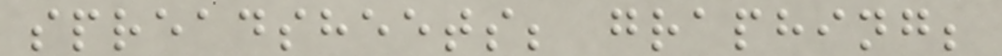spreadsheets; graphing;
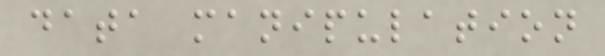data manipulation
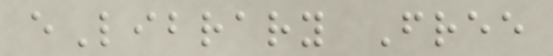eLibrary Free
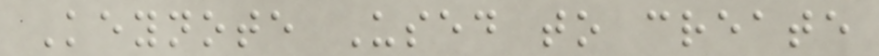Keynote Used to create
